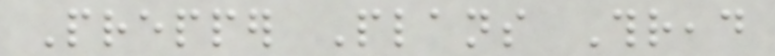Prepper Plans Thread
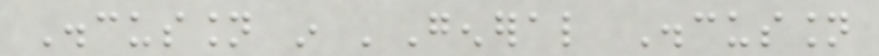Discussion in 'General Discussion
